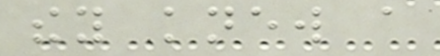they knew a
